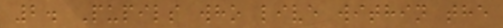2. Pupils who live within the
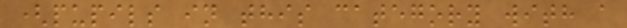(pupils in this category with a
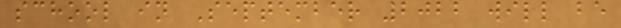school in September 2022 will be
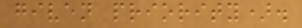given priority).
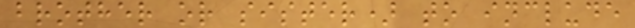brother or sister) to include
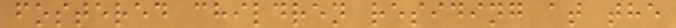fostered children residing at the
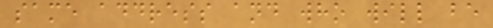same address and who will be
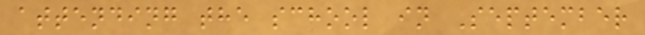attending the school in September
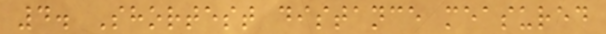4. Shortest distance measured
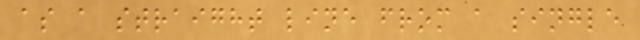as a straight line from a single
